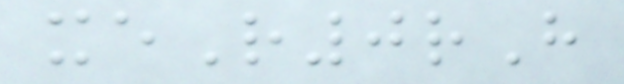xeR0rH
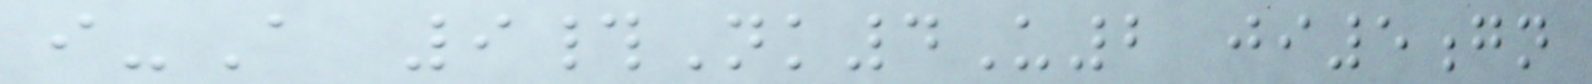i-A 9#Nk4U2 ji5gn
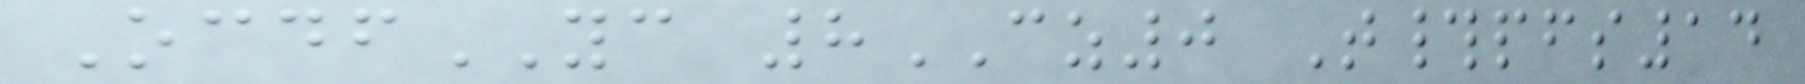OcdfYC 8CZ0 T#pfs14
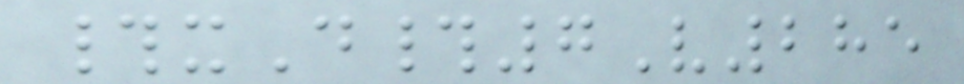#xD#7V285
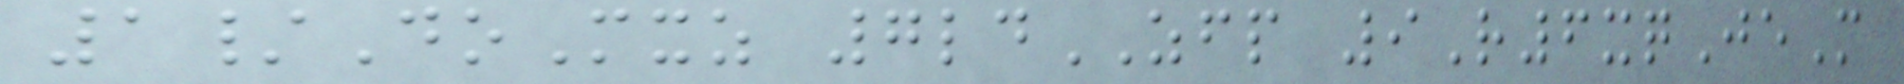1/DoMxz 7ldZFP 9R6xqJeM
